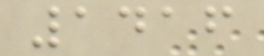1416
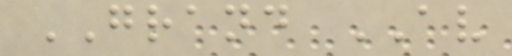GRAND AV
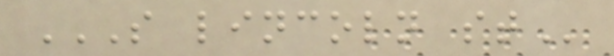S LINCOLN ST
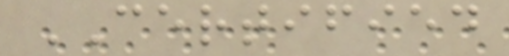CERTIFIED
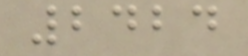2424
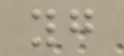yg
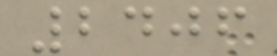2406
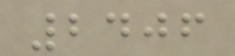2406
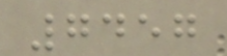7457
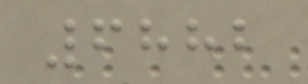6882
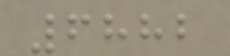6882
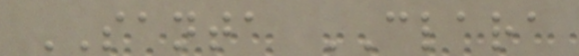SANTA CLARA
